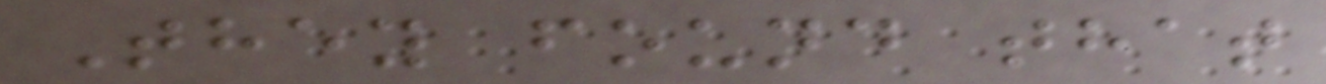They found that
